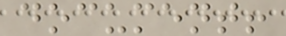document!
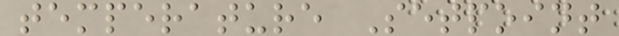temperature Setpoint
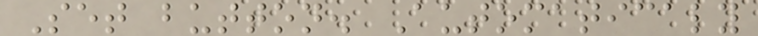Set button. Automaticaly
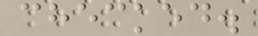checked.
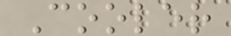Cooler
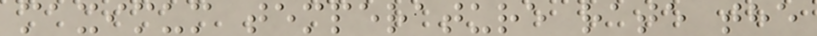maximum temperature rate the
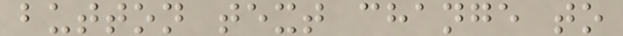button text change to
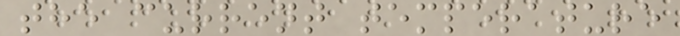the current temperature
